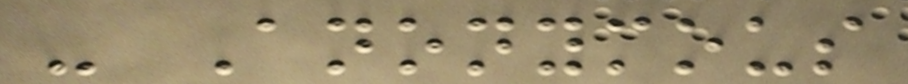- Anonymous
